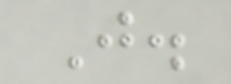J.
